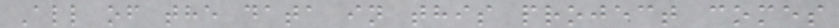All of the data in this project comes
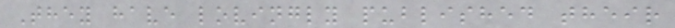They have lovingly published their
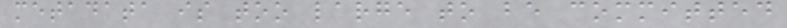metadata is too large to be committed
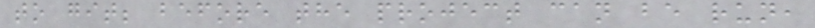to git; before the project can be run,
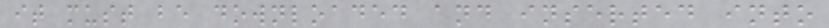it must be downloaded and inserted into
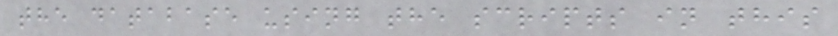the database using the scripts in this
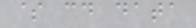$ cd data
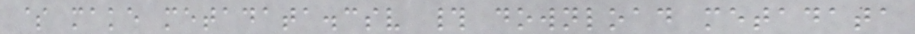$ make metadata.csv # download metadata
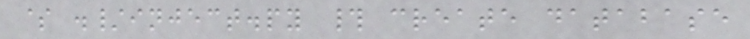$ ./inject.py # create database
